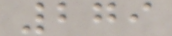279
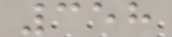358
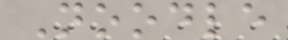Noodle
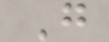G
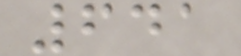641
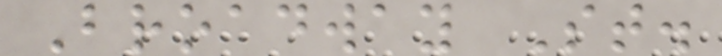Broadway St.
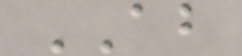AB
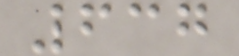637
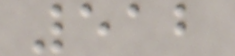512
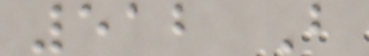512 B
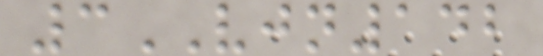3VJN142
